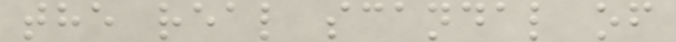the real scandal of
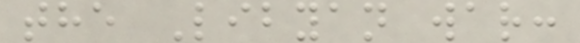the Libyan war:
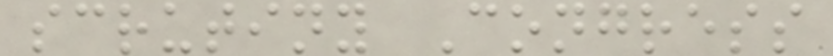scrutiny Congress
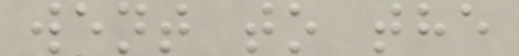went to the
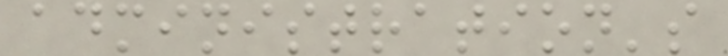administration's
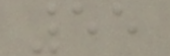55
